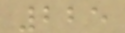225
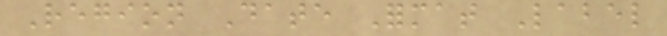Region Date Format Label
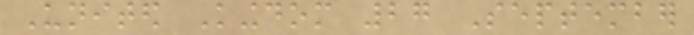United Kingdom 27 September
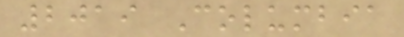2019 Columbia
